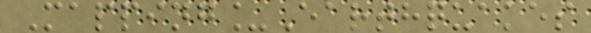Mapping_Earthquakes
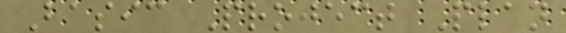Basic Project Plan
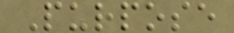Purpose
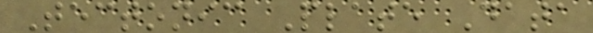Tectonic Plate Data
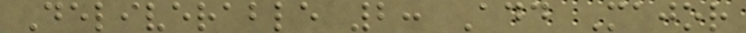Deliverable 2: Add Major
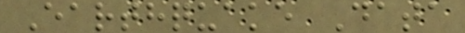Earthquake Data
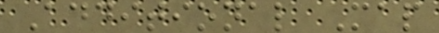Additional Map
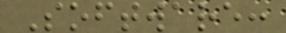Software:
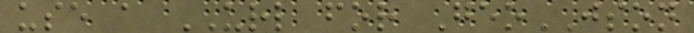use a URL for GeoJSON
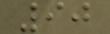90
